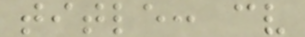title: cv
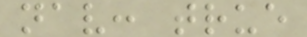nav: true
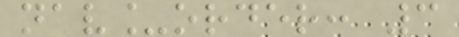nav_order: 3
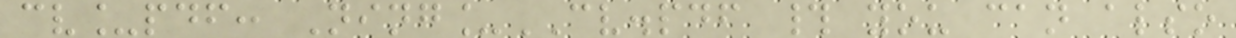cv_pdf: Ning_CV.pdf # you can also
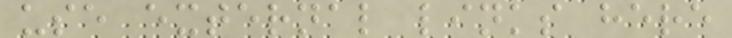use external links here
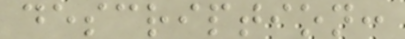description:
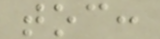toc:
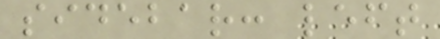sidebar: left
